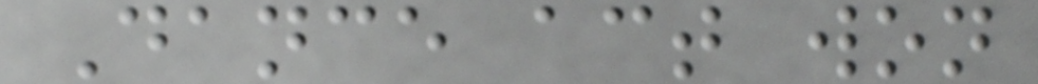Dance act won
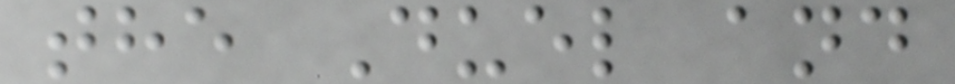the Duel and
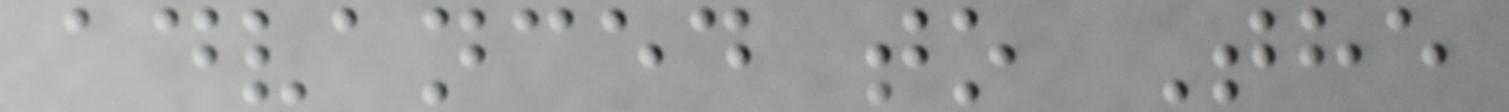advanced to The
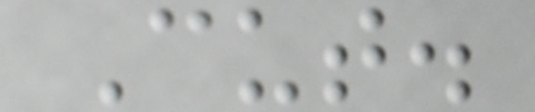Cut.
